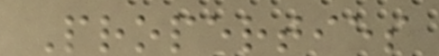Properties
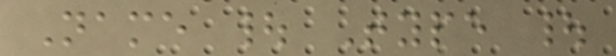Name | Type |
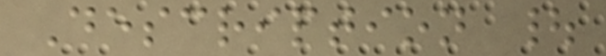Description |
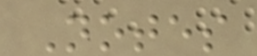Notes
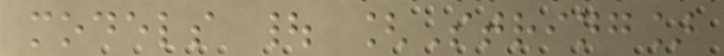models | [String]
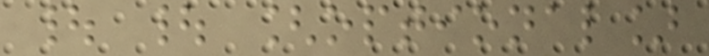| | [optional]
